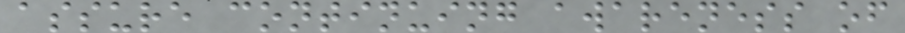assure continuing awareness of
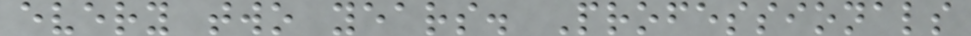every two years. Professionals
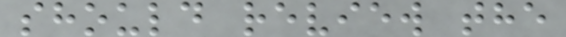should review the
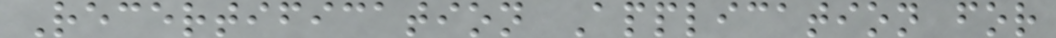Recertification Application for
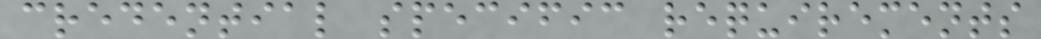credential specific requirements
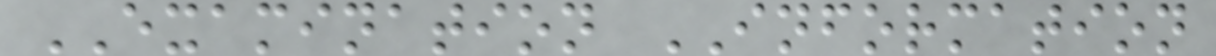EXAMINATION INFORMATION
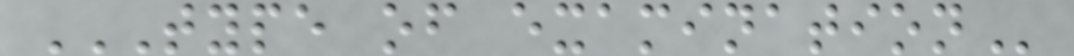TYPE OF EXAMINATION
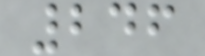246
